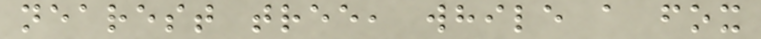nearest tree, while a fox
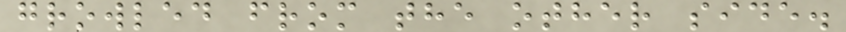growled from the other side.
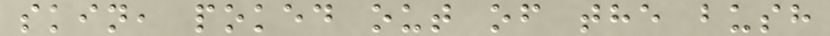skin, poked out of the bush
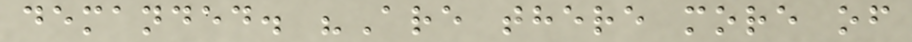demanded. "Are there more of
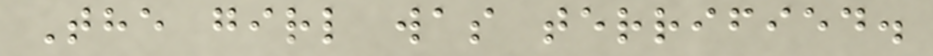The girl was terrified.
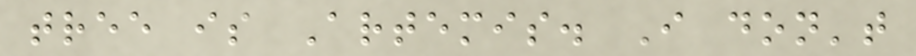tree is Artemis. I don't
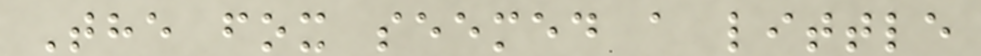The fox seemed a little
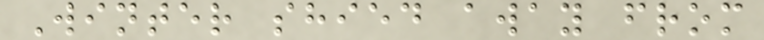Winter shied away from
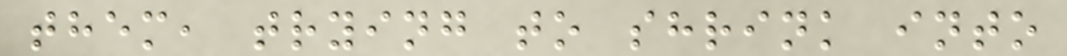them, trying to shrink into
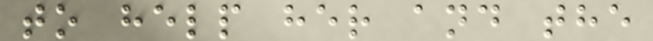to help her and the
